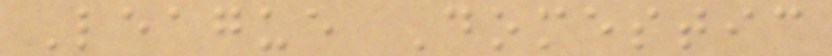League Domestic
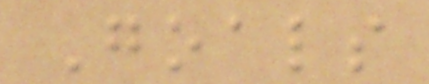Goals
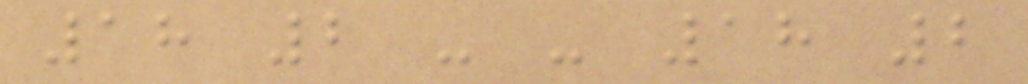18 2 - - 18 2
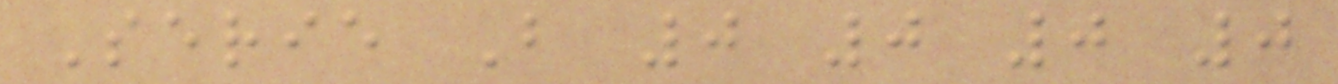Serie B 0 0 0 0
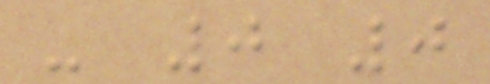- 0 0
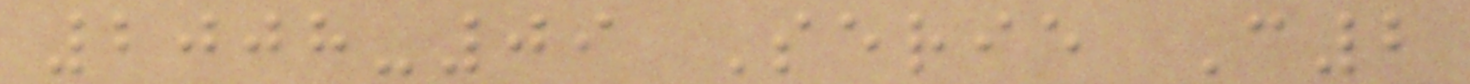2008-09 Serie C2
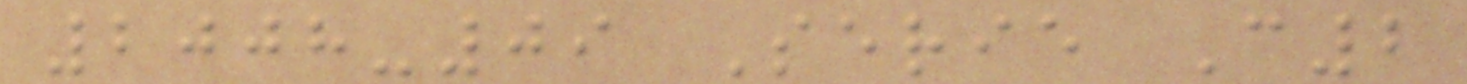2008-09 Serie C2
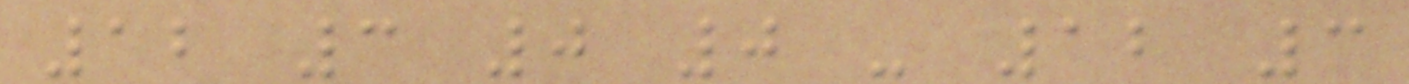12 3 0 0 - 12 3
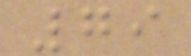79
